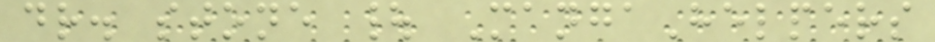dr. stone | MangaHelpers
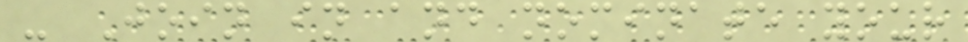- Join in and nominate your
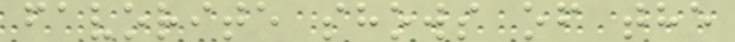favorite shows of the
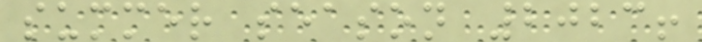summer season 2023!
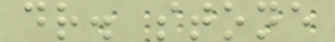dr. stone
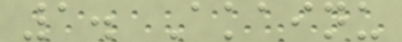1. Akainu
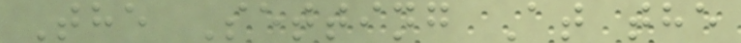The Setting At the
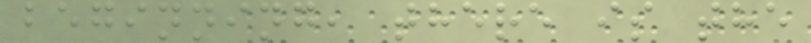beginning, there is the
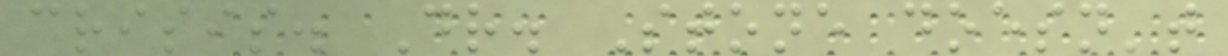crisis. Dr. Stone doesn't
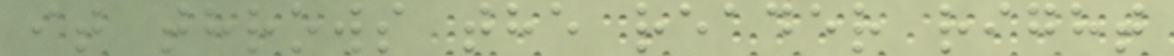it throws the reader right
